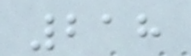218
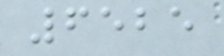6525
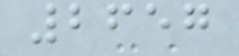2657
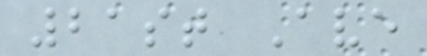21st Ave
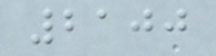2100
